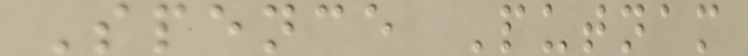Spence Putnam
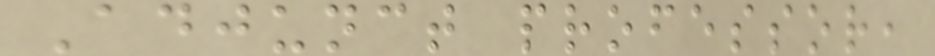Adjunct professor,
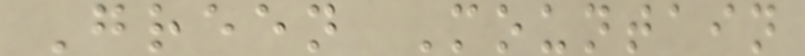Green Mountain
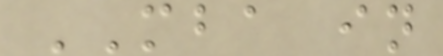MBA in
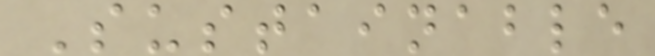Sustainable
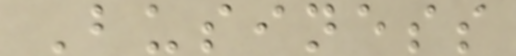Business
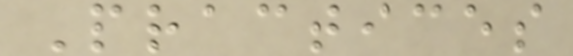Practices
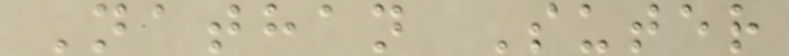Nathan Suter
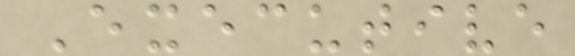Executive
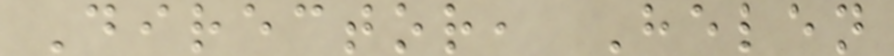Director, Helen
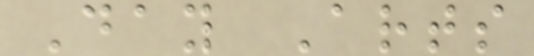Day Arts
